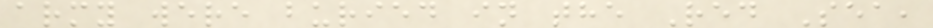army were buried in the Red Sea,
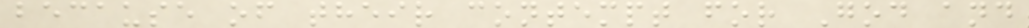because of their contempt for God and
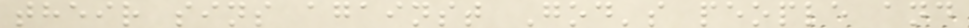their sins against God's people and
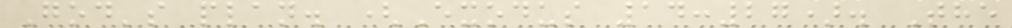God's plan. (Exodus 14:27). The
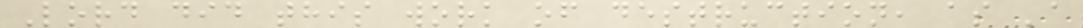Lord did this work of destruction, as 'a
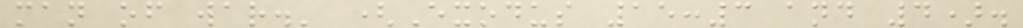man of war.' (Exodus 15:3 and 4).
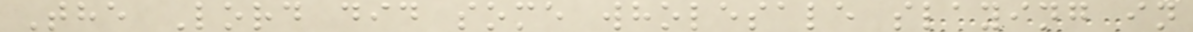The Lord did some wholesale slaying in
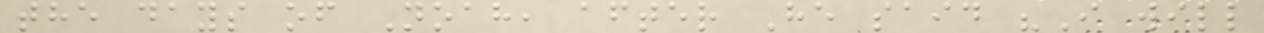the days of Noah, after He said "I will
